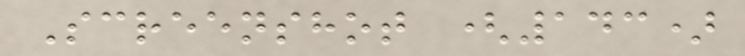Screenshot (143)
